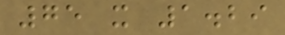75 x 1.29
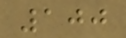100
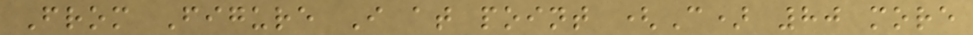From Figure I at point (C) 80 more
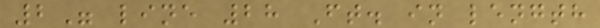2" line 28 Ft. in length
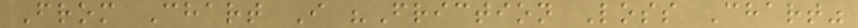From Chart I "Friction Loss Chart"
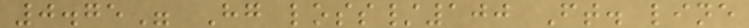0.75" Hg loss/100 Ft. line
